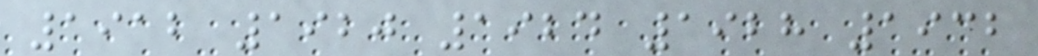1912 1920 1924 1928 1932
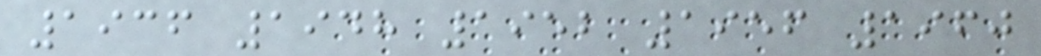1936 1948 1952 1956 1960
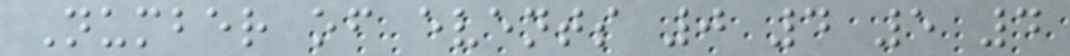Number of events 0 4 5 4
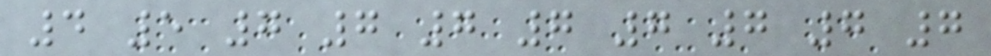4 5 7 7 7 7 7 7 7 7
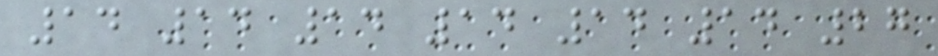14 14 14 14 14 14 27
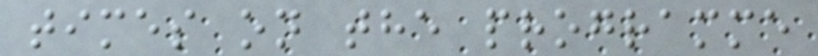times on the programme
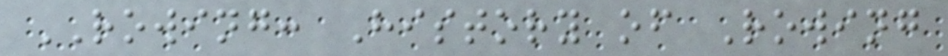ROWING: History of Rowing
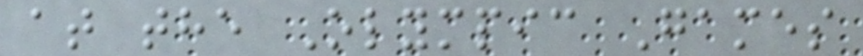at the Olympic Games
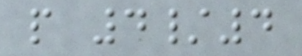p 4/4
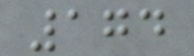174
